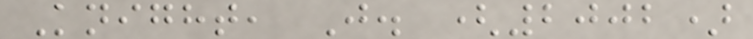Knight, J. (2002)
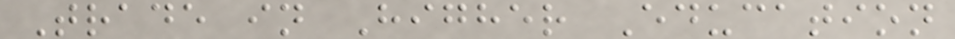Trade in Higher Education
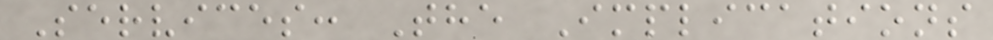Services: The Implications
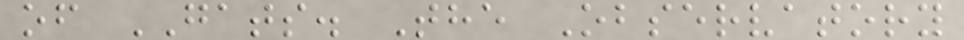of GATS. The Observatory
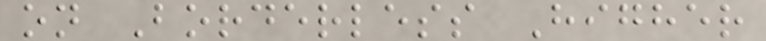on Borderless Higher
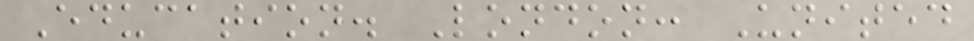Education. London: United
